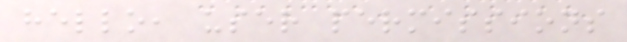hello, user permissions
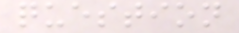question
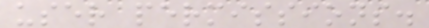user permissions.
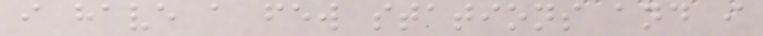i have a few stations and i
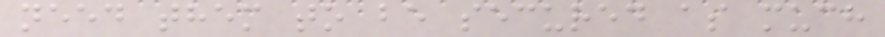need them to be secured as much
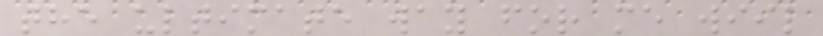the ultimate way for me wiil
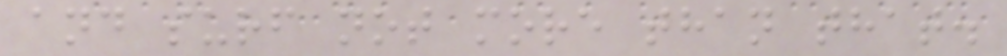and surf not more than that.
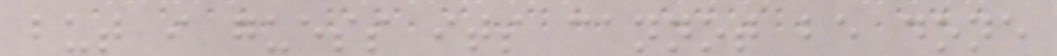but i guess its cannot be done
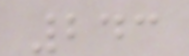243
